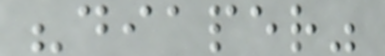"diaper"
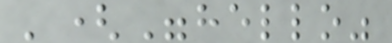'("hello"
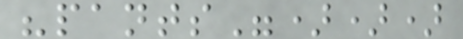"pants")))
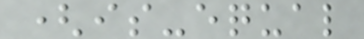(is-equal
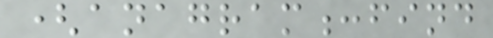(anagram:find
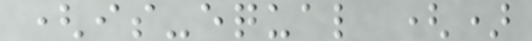(is-equal ()
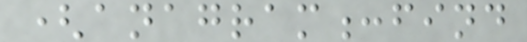(anagram:find
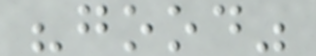"good"
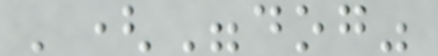'("dog"
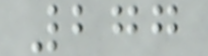277
